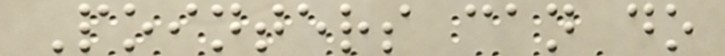Pointers can do
